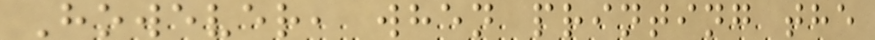However, when printing the
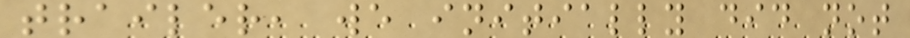trailer, we initially did not
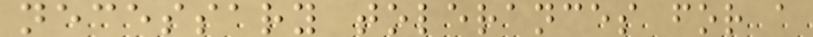necessary tolerances for a
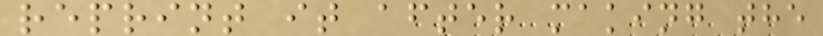reprint it after making the
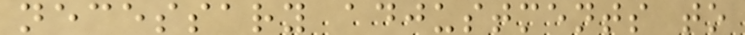necessary adjustments to
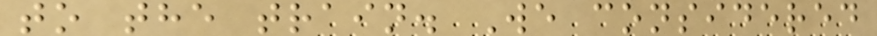to the train. We considered
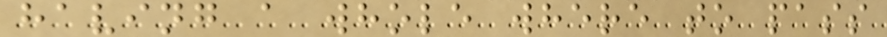having a whole where to pass
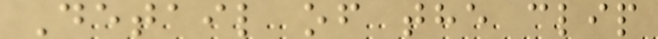Detail of the clip
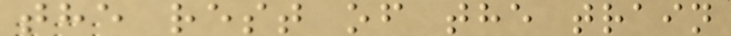the rest of the train
